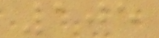105
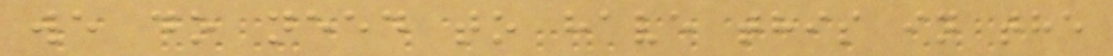we do need to have this in the
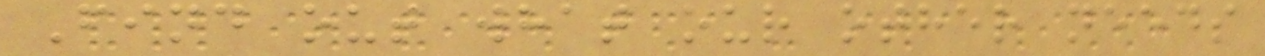Find out what our other needs
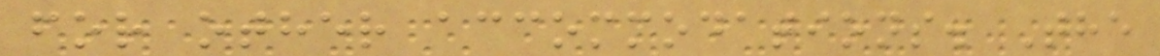for other accommodations. The
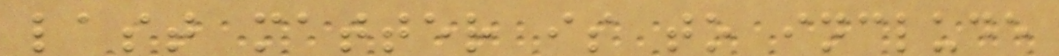last matter is to include
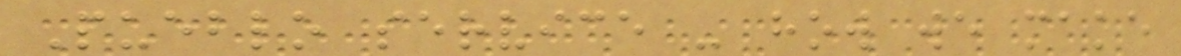Pueblo service - how we make
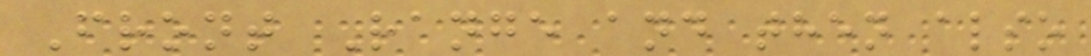Front Range and then also
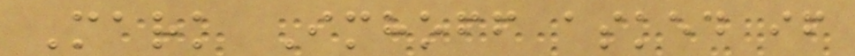Mark Imhoff asked if
